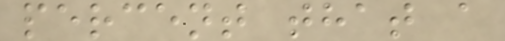percent that a
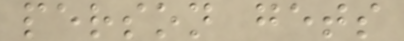person gets
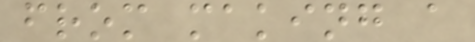from making a
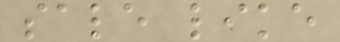sale like
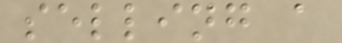selling a
